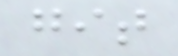git
